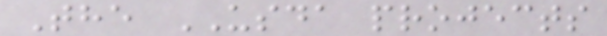The USDA projects
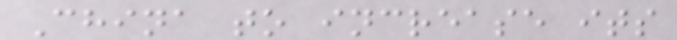China to increase its
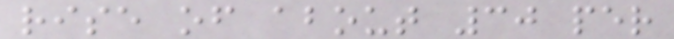rise of about 30 per
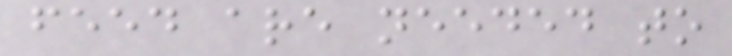feed are needed to
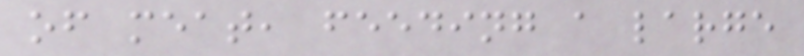of meat, feeding a large
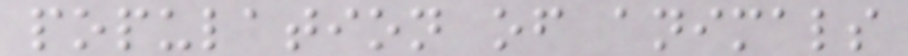population of animals
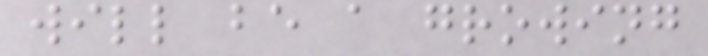will be a growing
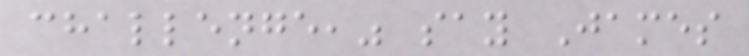challenge," say James
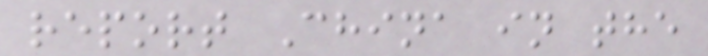report China in the
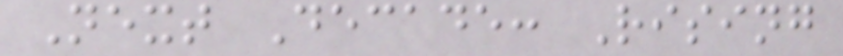Next Decade: Rising
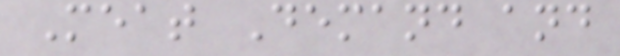Meat Demand and
